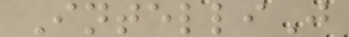IntelliJ
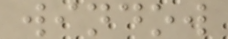window
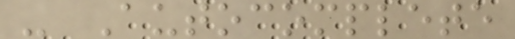- Autocomplete
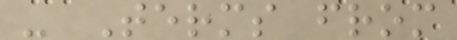- Terms from
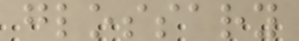glossary
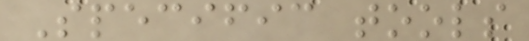Specific tools
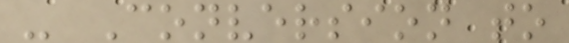- Conversion to
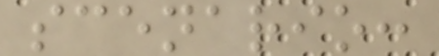scenario:
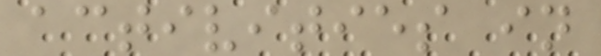activities in
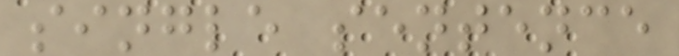single sentence
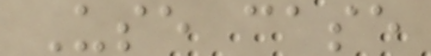Use case
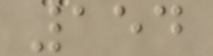154
